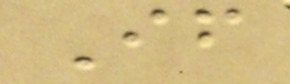If
